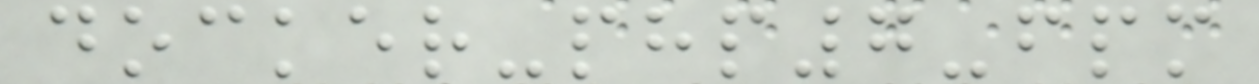docker-php7-fpm
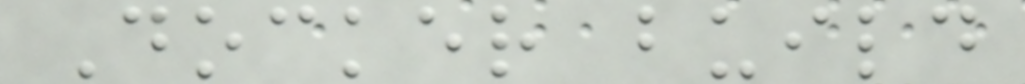Docker build
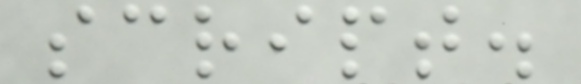script.
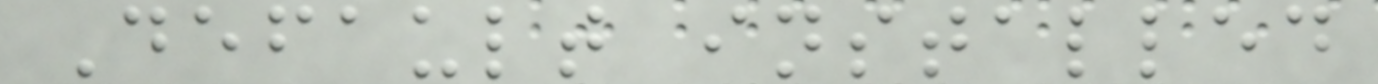Default installed
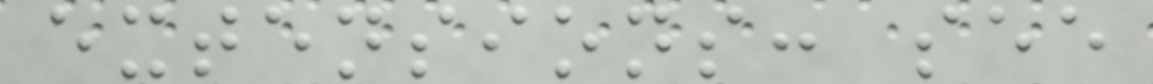extensions: see
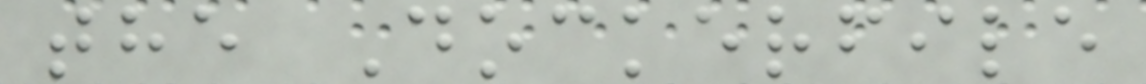the Dockerfile
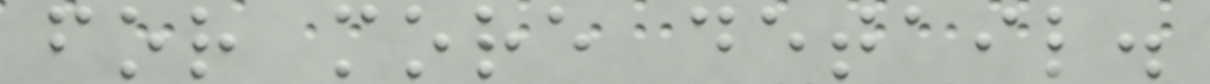for more detail.
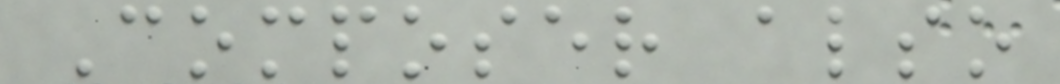Composer also
